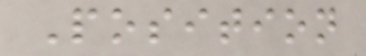Position
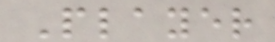Player
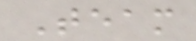Team
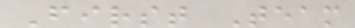First Team
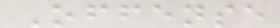Offense
